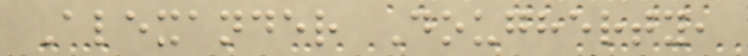Alexander Dougherty,
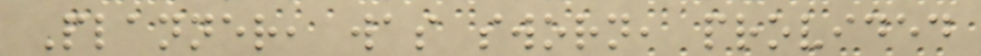Planner, was sworn, provided
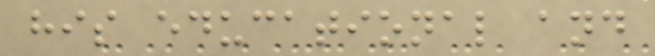his educational and
